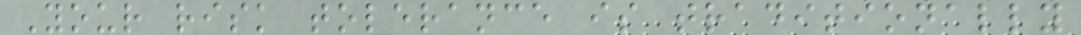Your risk tolerance is traditionally
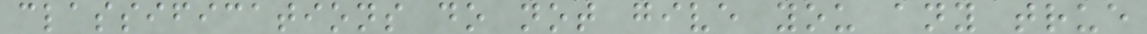classifications do not give you any true
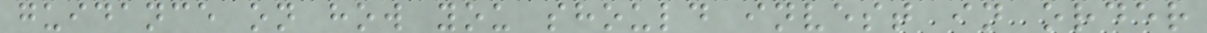guidance on how you should invest in order
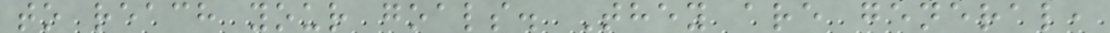to reach your goals. They are general,
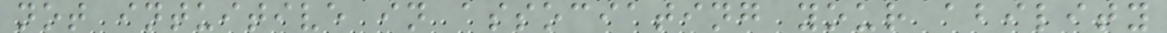not intuitive in associating your ability
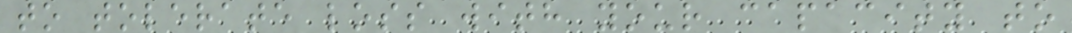to tolerate loss with your capacity to
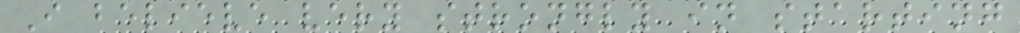I believe very strongly in starting
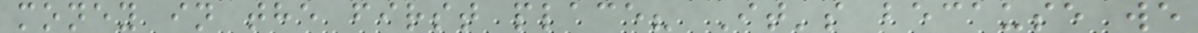money in the first place? It's because we
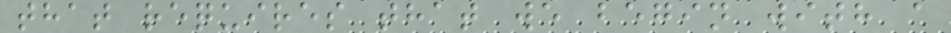that requires that we begin with a
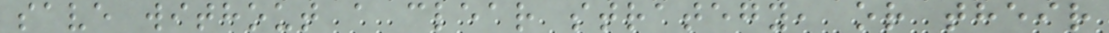save without a clear strategy, or their
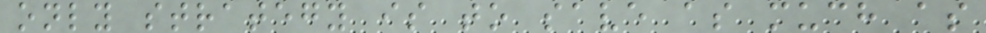only strategy is to save as much as
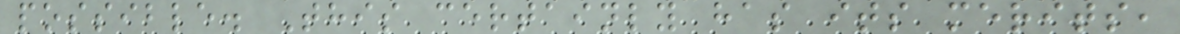possible. This certainly has its merits,
